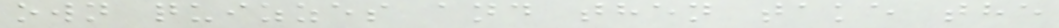own quizzes and then take the
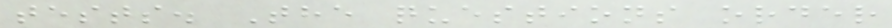tests. The questions order
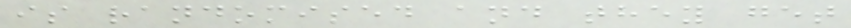is randomised and they get
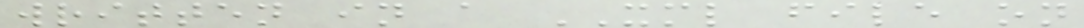written in a XML file on
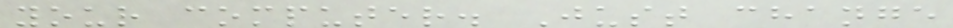your computer. Just change
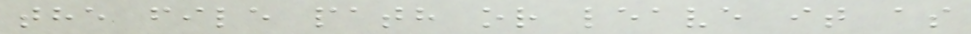the file path or leave it as
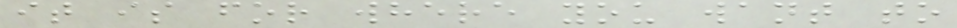it is for where you want to
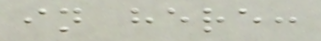in here:
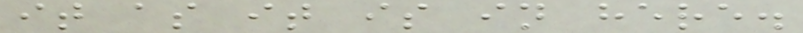it as it is in here.
